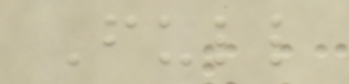Full
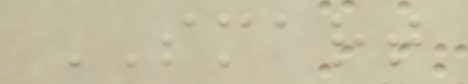SMART
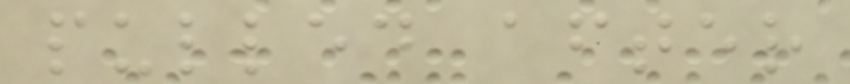pulled after
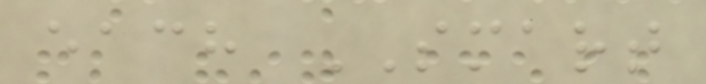each SMART
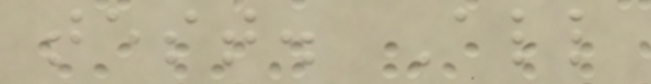test. All
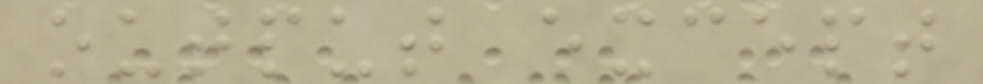output except
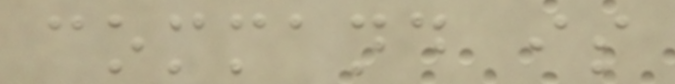command is
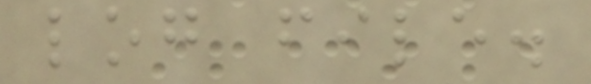log file.
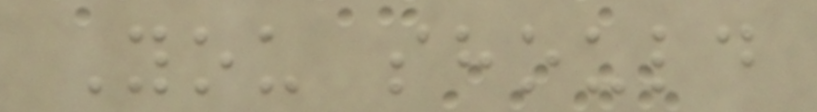You should
